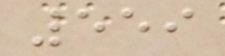559
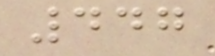447
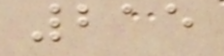215
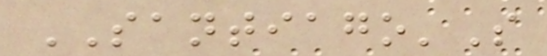SANTIAGO'S
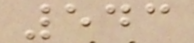543
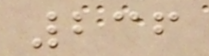236
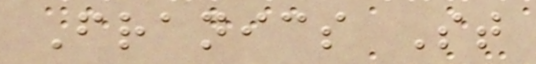Franics St
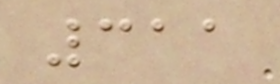311
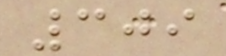309
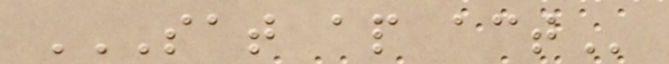SAT AP ACT
